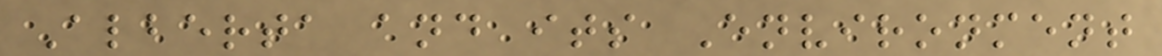Alberta and its Environment
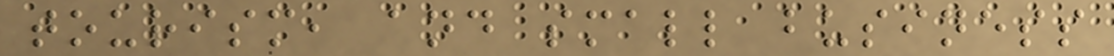tourism, and small business
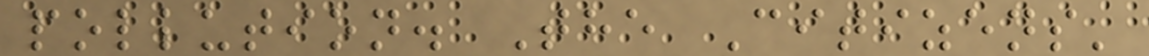pollution. The Citizens'
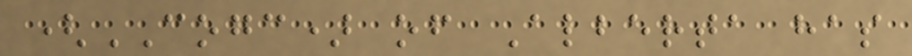(COGC) of Alberta has
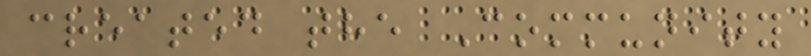created the Community
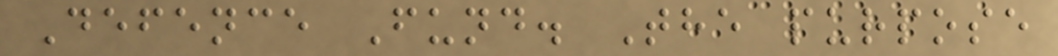Defence Fund. The purpose
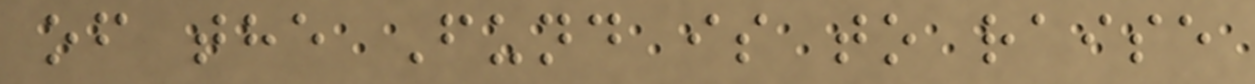of the Fund is to raise
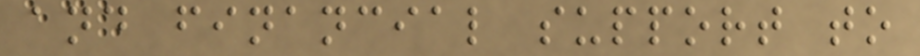and financial support to
